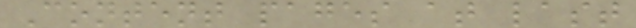Content pages at last
